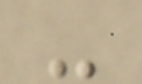-
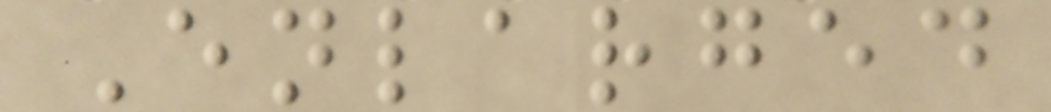Enlarged
